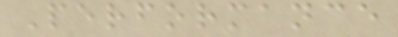Performance
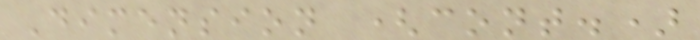Dimension (cont.)
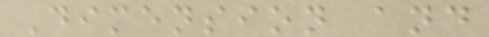Dimension and
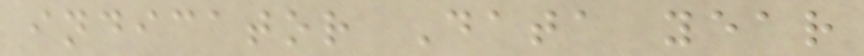indicator Data year
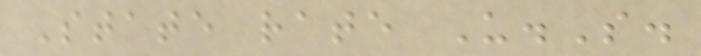State rate U.S.
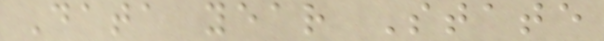Data year State
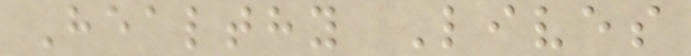Healthy Lives
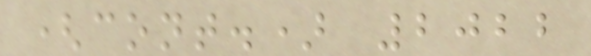(cont.) 2022
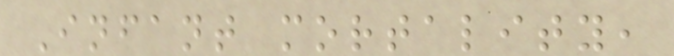Infant mortality,
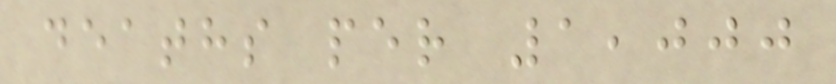deaths per 1,000
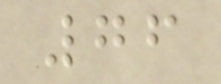76
